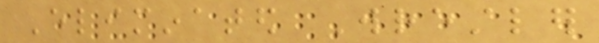Eliminated Wrestler
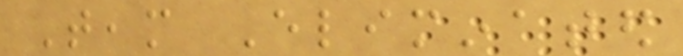Team Eliminated
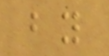by
